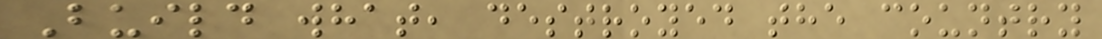Build what, destroyed the country
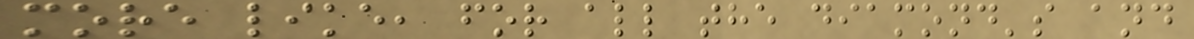more like, for all the diamond's and
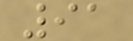91
